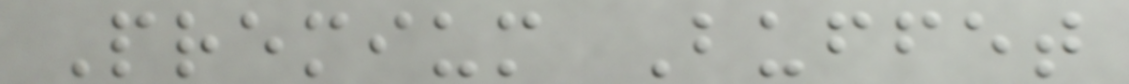Premium Buffet
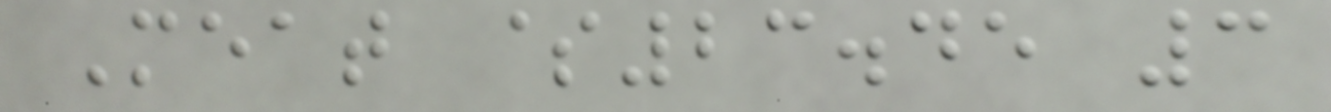Meat $23.45 3
